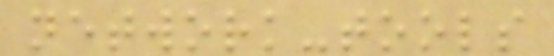network-tools
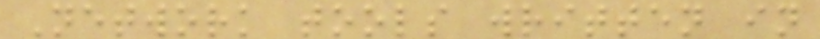Network tools written in
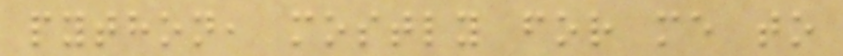python, mostly for me to
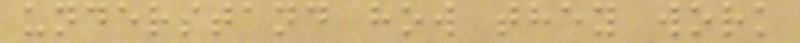understand how they work
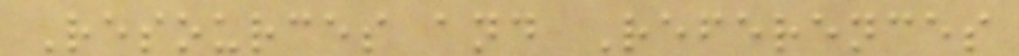Resources and References
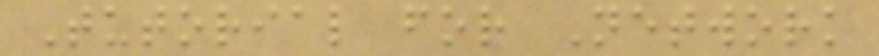Tutorial for Network
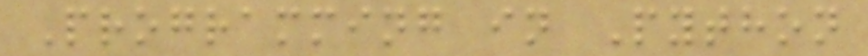Programming in Python
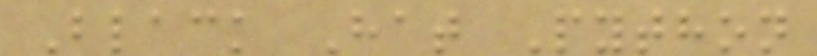Black Hat Python
